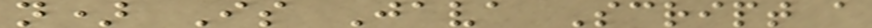n) Is Java Script a
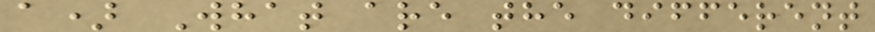a) What are the different
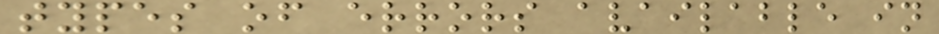types of errors available in
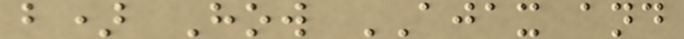b) How AJAX and
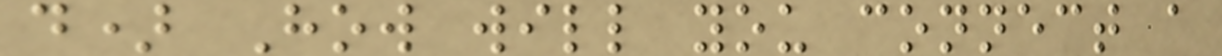d) How will you connect a
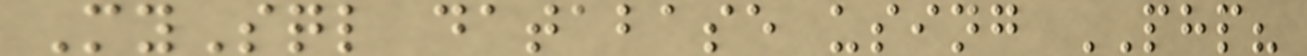MySql database using PHP?
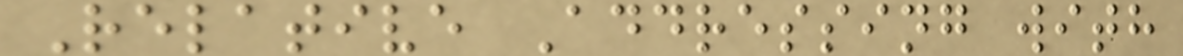Relative Addressing with
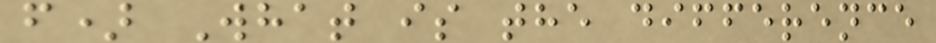f) What is the difference
